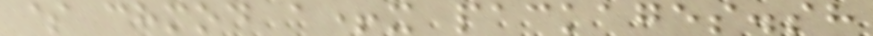$ chmod a+x packages.sh
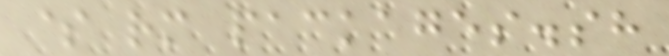$ rm packages.sh
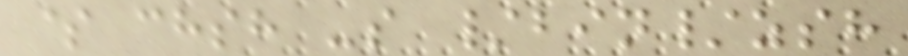$ chsh -s /bin/zsh
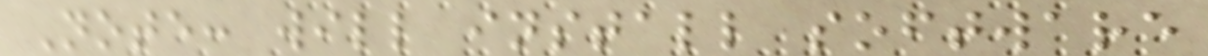Note: will install software
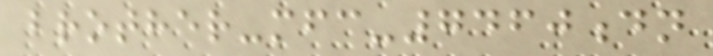brother-mfc-7460dn
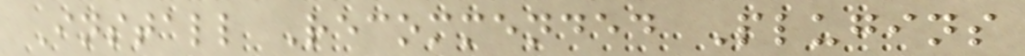Install Recommended Plugins
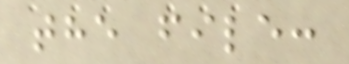the file:
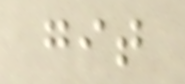git
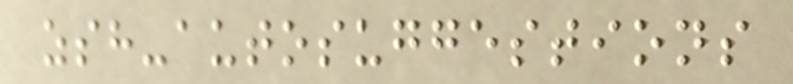zsh-autosuggestions
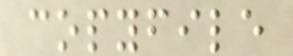copyfile
